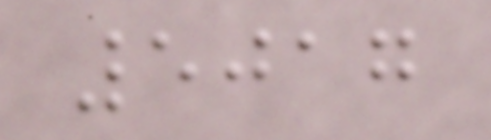5017
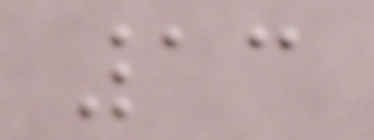13
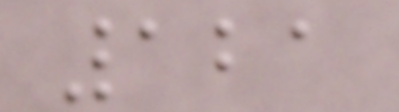121
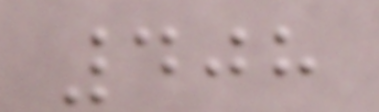408
